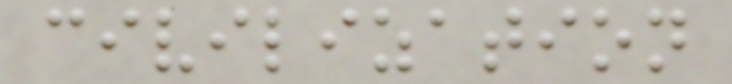civilization
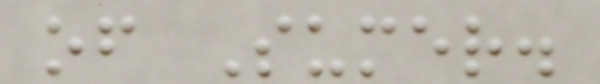of Sumer.
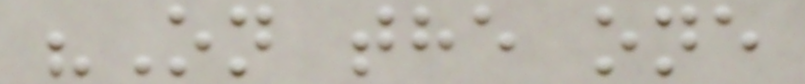"On the one
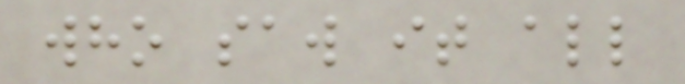who saw it all
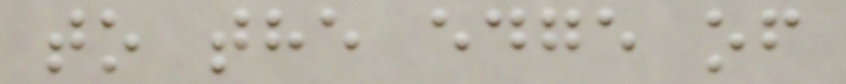to the edge of
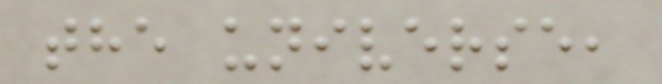the universe,
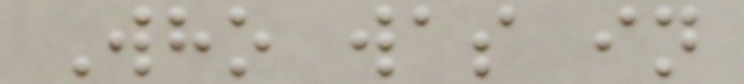Who was in
